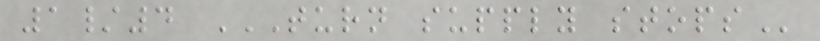1/4 TURN SUPPLY STOPS
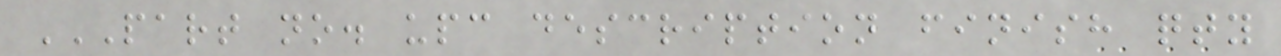PART NO. UPC DESCRIPTION FINISH QTY
